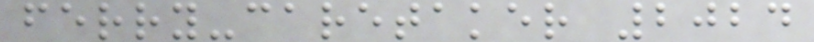ferry-caretaker 2024
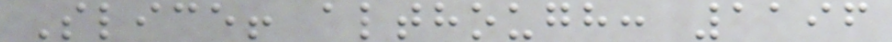Slice! although: 1196
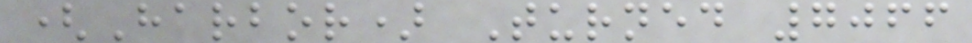(Harbor) Turned 7066
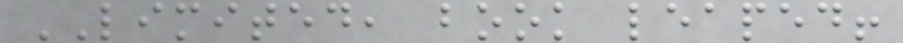LIMITED, book leaped!
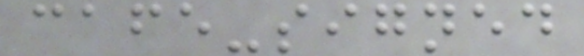cafe-signed
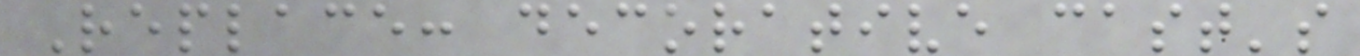Replace: decorative cast's
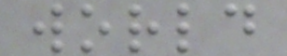world
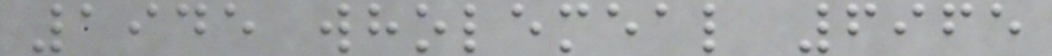1945 wholemeal 6965
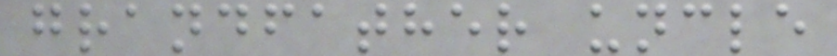grandfather uncle
